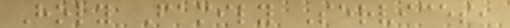Holy Family Services,
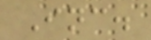Inc.
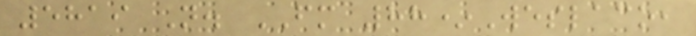5819 N. FM 88*Weslaco,
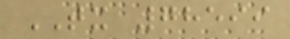TX 78599
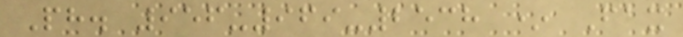Ph. 956-969-2538 * Fax
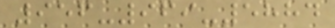956-969-5884
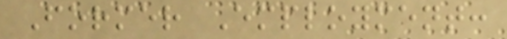Former Employment:
